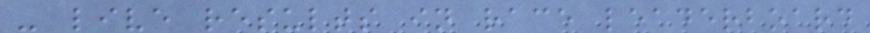- live results in race leaderboard
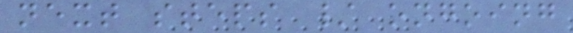next steps / ongoing
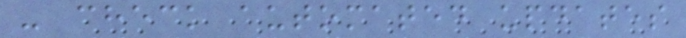- check automated updates
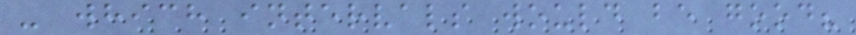- which intervals would be good?
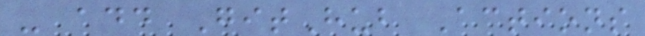- add GitHub Actions
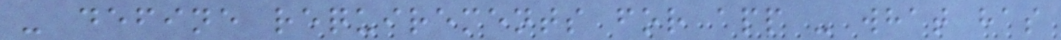- define requirements for app - what has
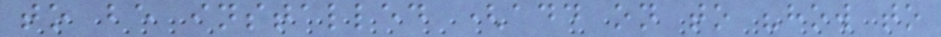to be installed (add on to "how to
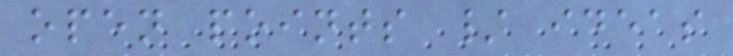open points / ideas
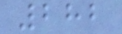282
